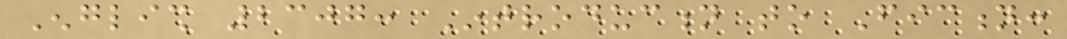English 2307: Introduction to Fiction:
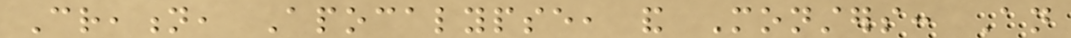Creation, Apocalypse, and Monsters: An
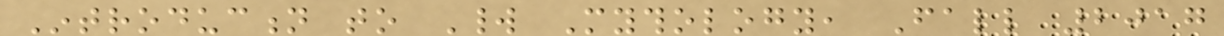Introduction to World Mythology, Fall 2017
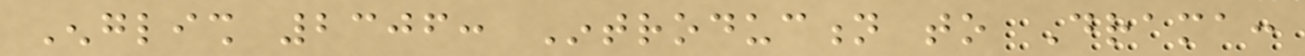English 2306: Introduction to Drama:
